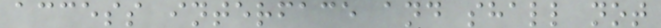access interface and shall not
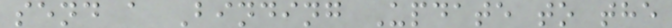send a Binding Update to the
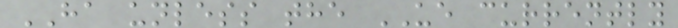HA unless the UE currently
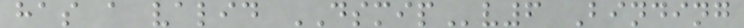has a valid DSMIPv6 Binding
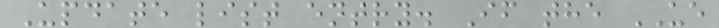Update list entry. If the UE
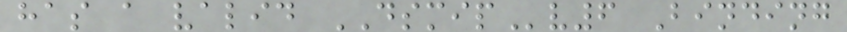has a valid DSMIPv6 Binding
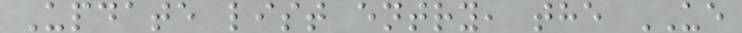Update list entry, the UE
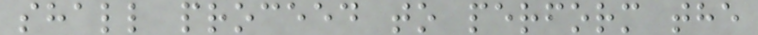shall proceed to perform the
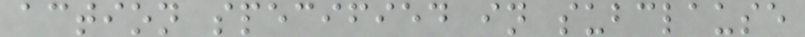action specified in subclause
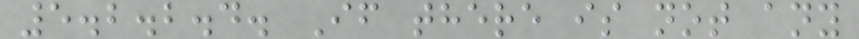5.2.2.4. If there is not any
